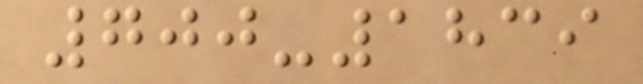700-1839
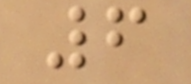6
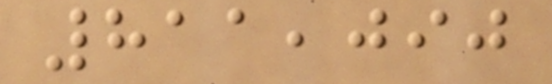811,090
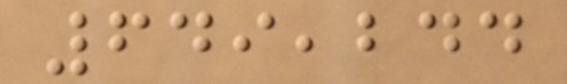649,244
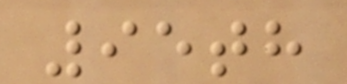95th
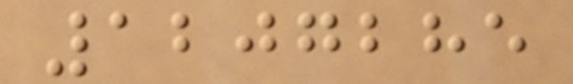1207285
